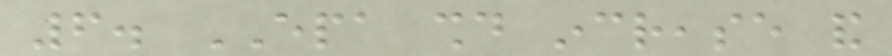6. EPA should increase and
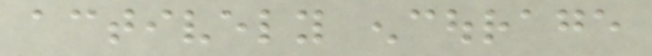actively encourage
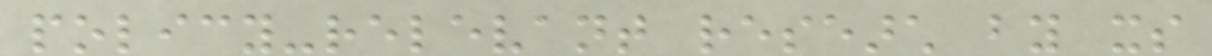policy-relevant research by its
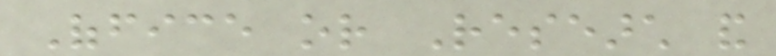Office or Research and
